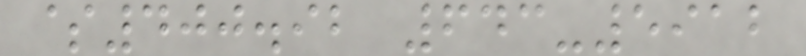$400.92 643-5912
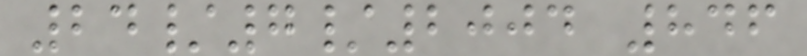24/7/2004 846
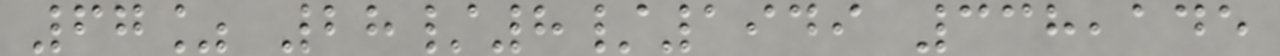67% 28/8/1949 338,145
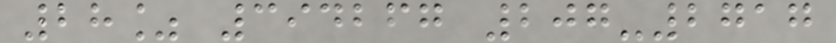28% 394267 207-2717
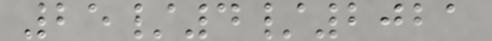25/4/2021
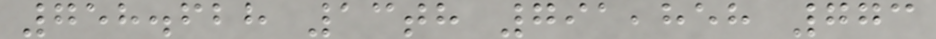758.628 13th 791,858 773
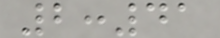2:41
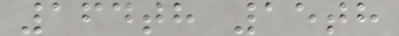164th 15th
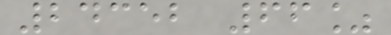24352 66%
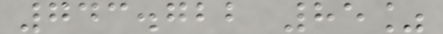743.722 85%
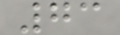73
